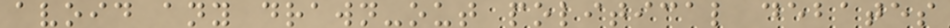avoid any drawn-out political debates
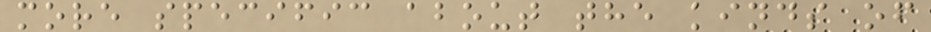more specific about the kinds of
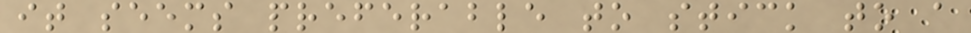it seems preferable to stick to a
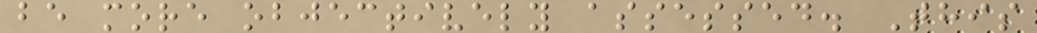be more objectively assessed. This
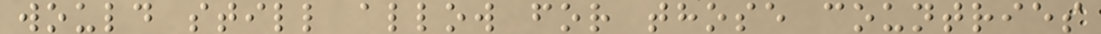would still allow for those countries
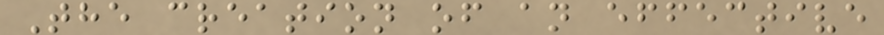The creation of an effective
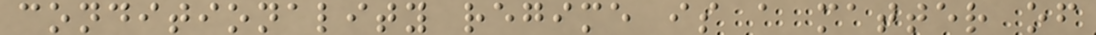conditionality regime is a matter of
